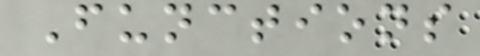Functions
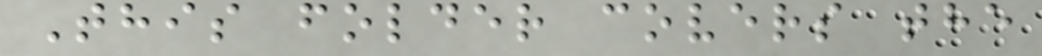This folder covers the
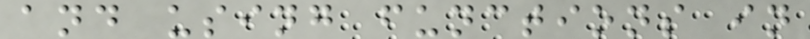and using functions in
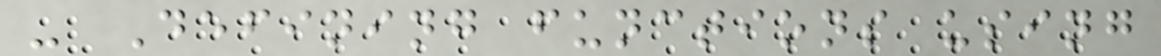- Defining functions using
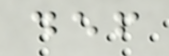def
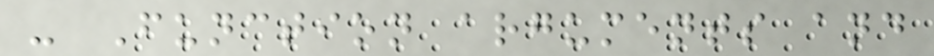- Function arguments and
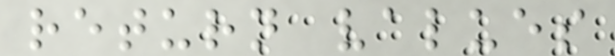return values
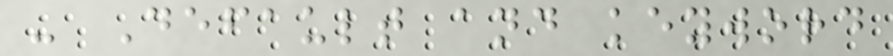- Default and keyword
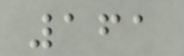161
